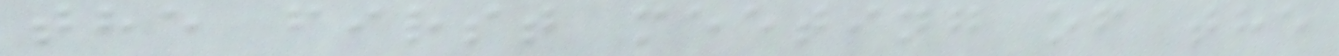the first meeting of the
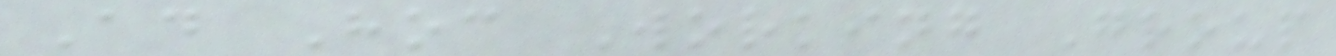Ad Hoc Working Group
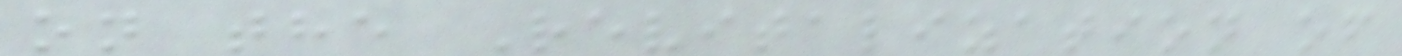on the Revitalization of
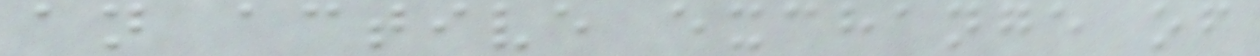an active exchange of
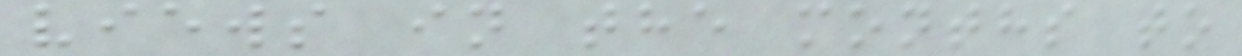views in the months to
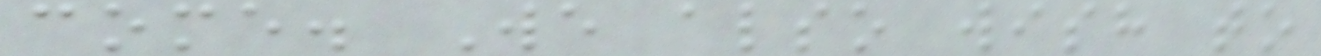come. We also wish to
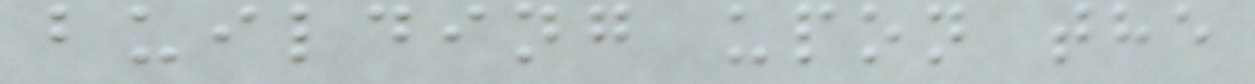building upon the
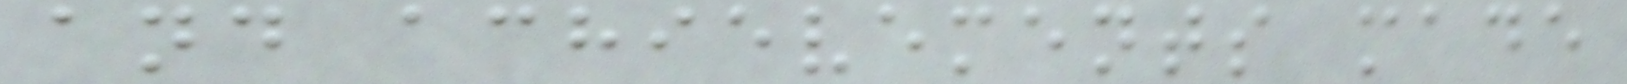and achievements made
